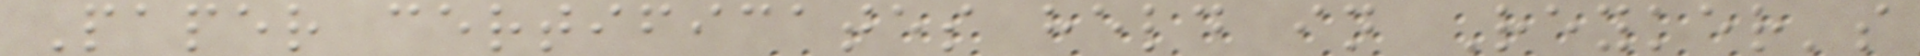Paper certificates held in Reyker's
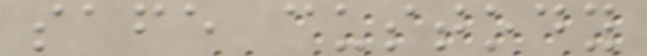safe custody
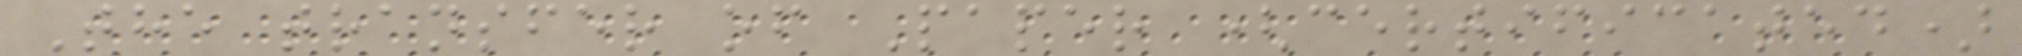The transfer of Paper (certificated)
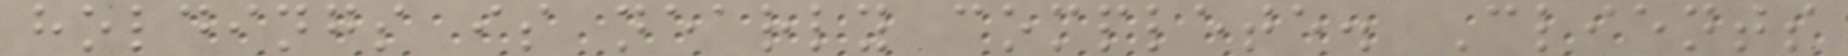holdings is nearly complete. Clients
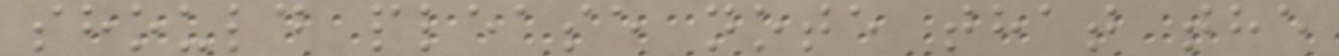should please note that the
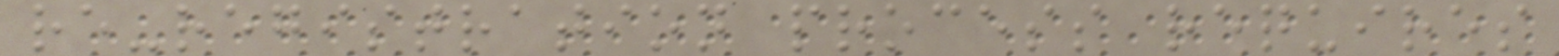re-registration process requires
